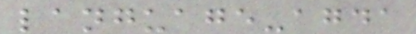language-agda
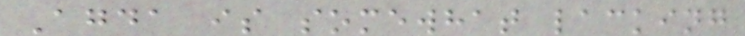Agda is somewhat lacking
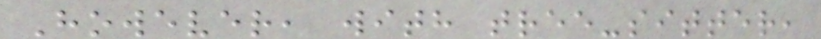However, with tree-sitter,
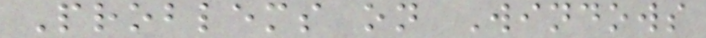Problems on Windows
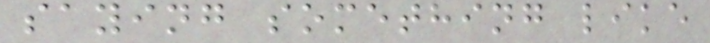saying something like
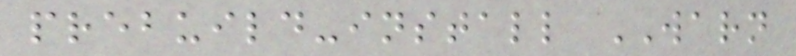prebuild-install WARN
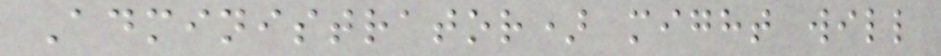Administrator) might will
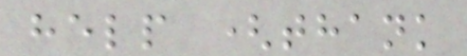help (thank
